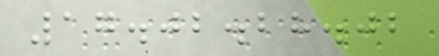17.02.28.02
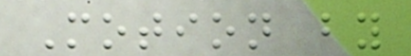Motion by
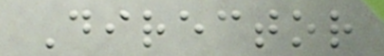Director
